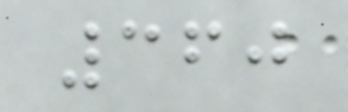360
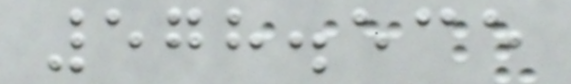578.535
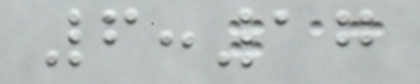6:17
